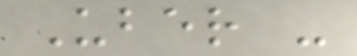Uber -
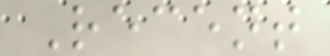Recent
